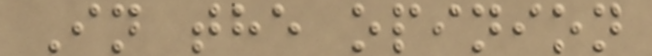In the opinion
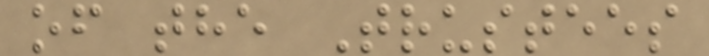of the Trustees
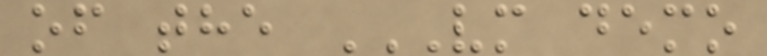of the VM DEMO
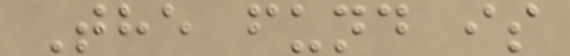The fund is
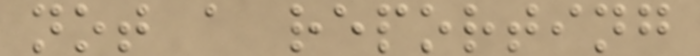not a reporting
